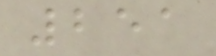251
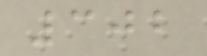302
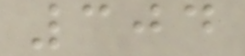304
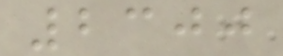2300
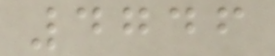4746
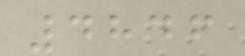4846
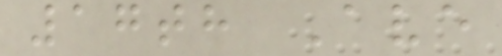17th Ave
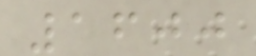1600
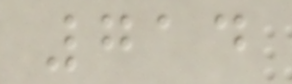714
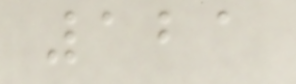121
